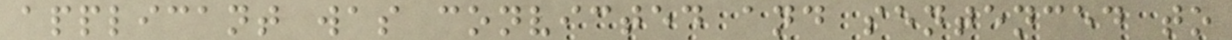applicant was convicted and sentenced to
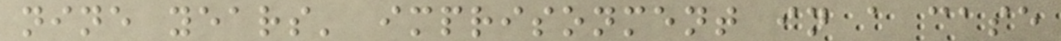nine years' imprisonment in a case
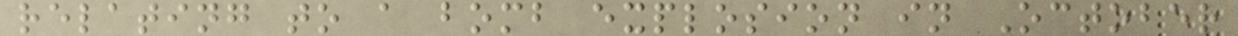relating to a bomb explosion in October
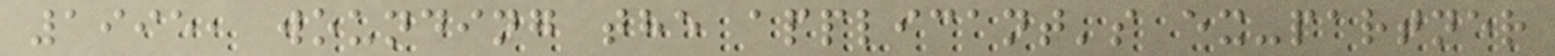1995, wounding the applicant's ex-partner
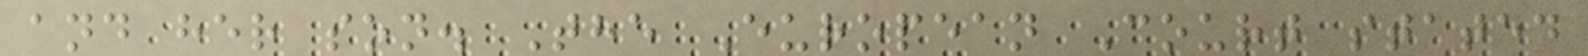and her son. The European Court stated
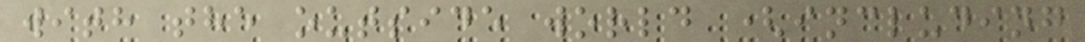with the outside world (including
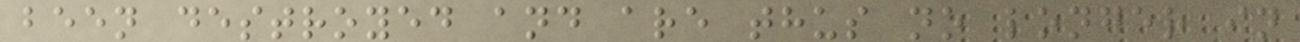been destroyed and are thus no longer in
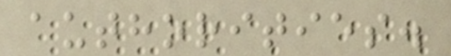authorities.
